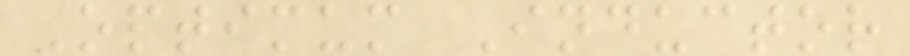Optimum Inductor
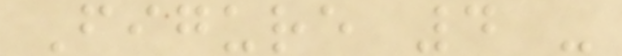Figure 4 -
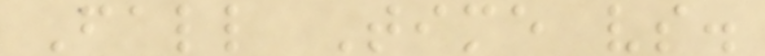Fall Time vs.
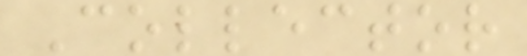Collector
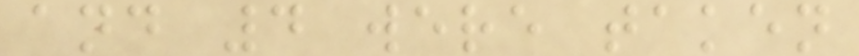and 4 were taken
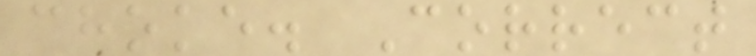choke. Correct
